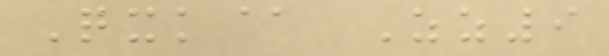Qxk@ Zz9
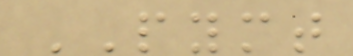PYMT
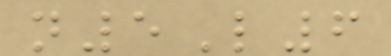n5L6
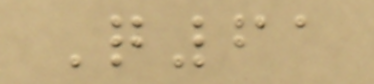Q61
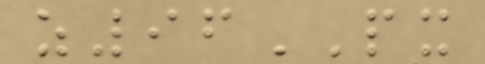z96PX
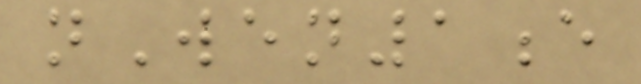nWen1e
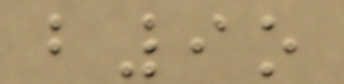b9o
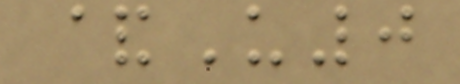&U0
